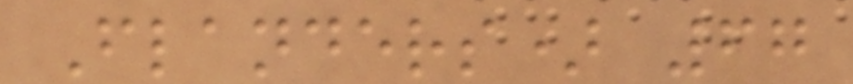Flanders) 67
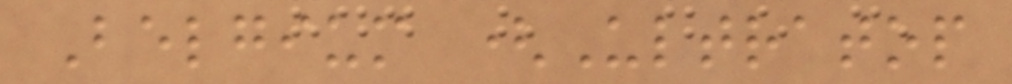Belgium (Ultratop
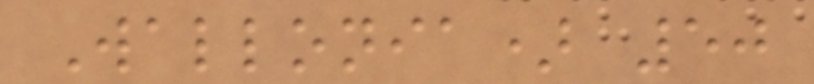Wallonia) 50
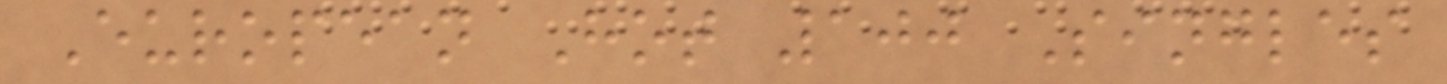European Hot 100 Singles
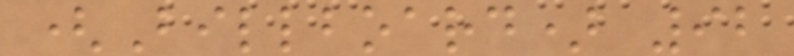(Billboard) 92
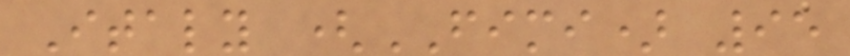Italy (FIMI) 95
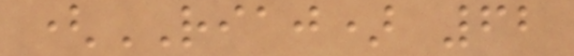(RIAJ) 62
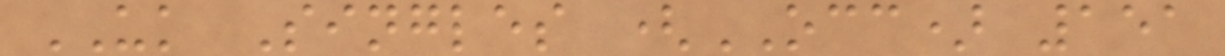UK Singles (OCC) 151
